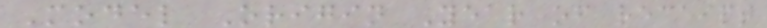Model Origin Year of receipt
